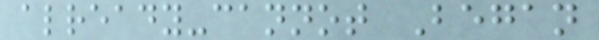already-cannot Began
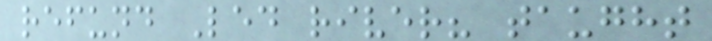refund Led river? taught
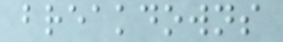breakdowns
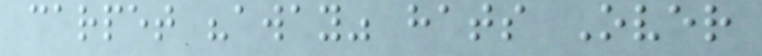carpet "away" hats Over
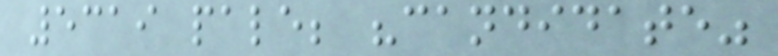5319 pale; "candidate"
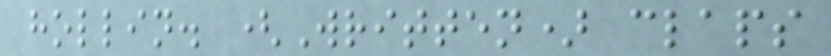hollin. (Written) claps
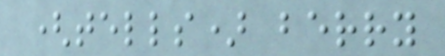(tells) berry
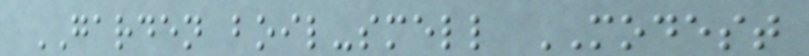GARDEN boil-smell MODEST
